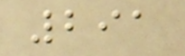291
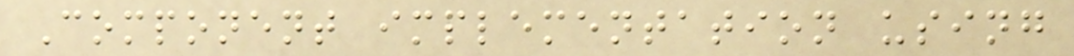Component implementation using
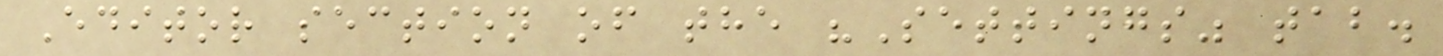Editor section of the "Settings" tab.
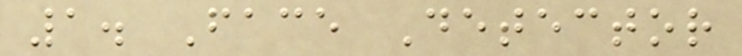1. Face Detector
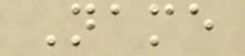Name
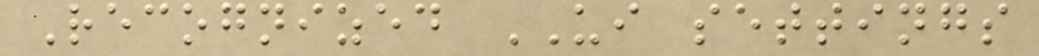Recognized UI settings
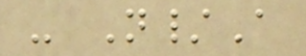- N/A
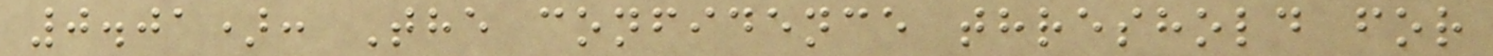0.01): The confidence threshold for
